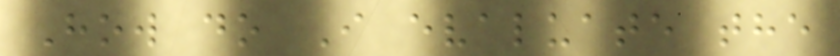How do I evaluate the
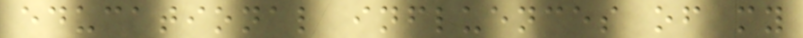educational influences of my
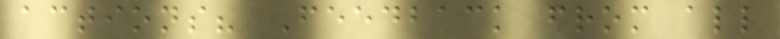actions? Feedback from all
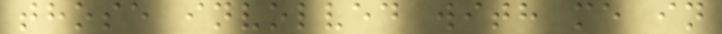those involved with me in
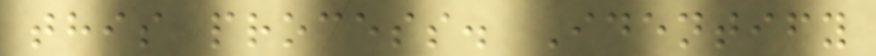this process. Identify
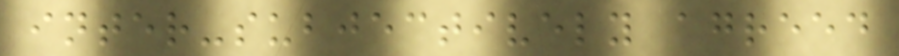inter-subjectively agreed
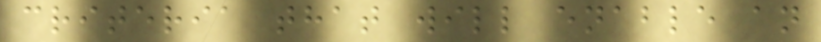criteria that will enable an
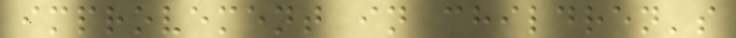improvement in children's
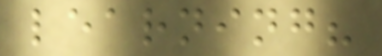learning?
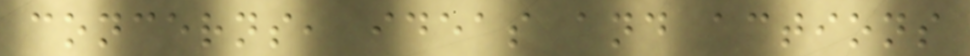concerns, ideas and actions
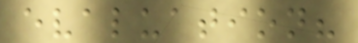evaluation?
